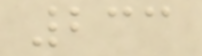233
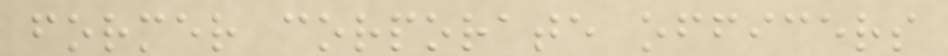former corporate officers
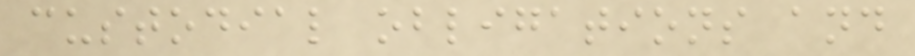custodial obligations and
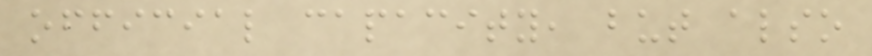official capacity, but also
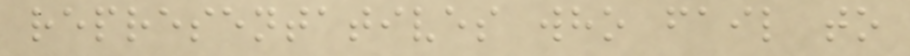representatives who fail to
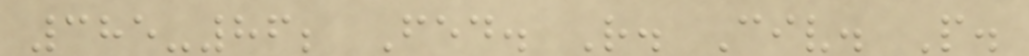385-86; Fed. R. Civ. P.
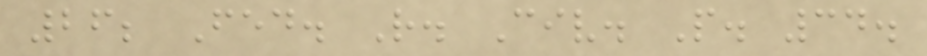26; Fed. R. Civ. P. 34.
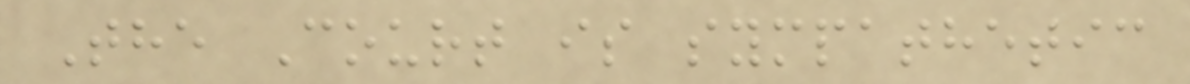The Court is sympathetic
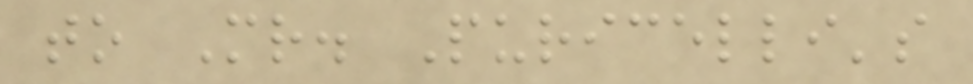to Mr. Puricelli's
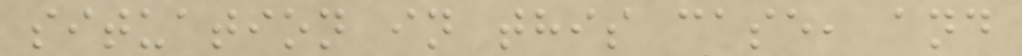situation in this case, and
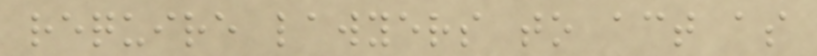require lawyers to act as
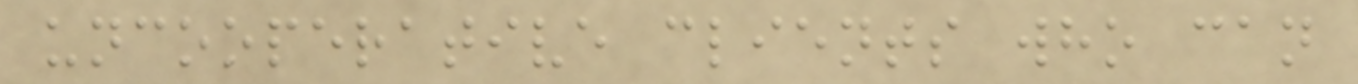uncooperative clients who can
